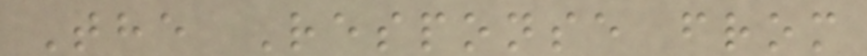The Response from
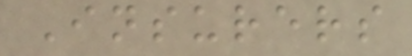Insurers
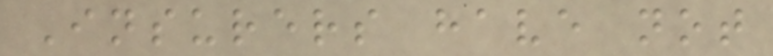Insurers have not
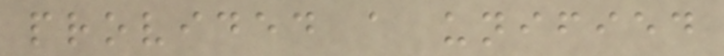provided a unified
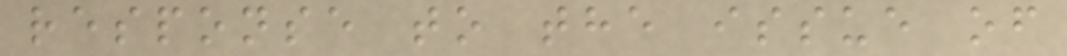response to the issue of
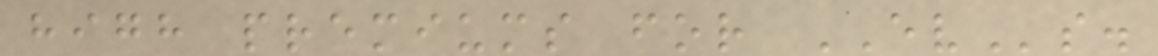high premiums for EVs.
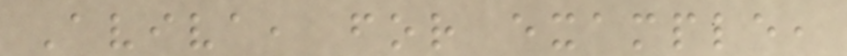Aviva, for example,
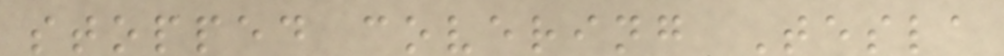stopped covering Tesla
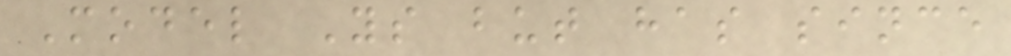Model Ys but has since
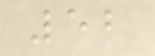52
